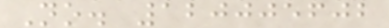No. 120005602
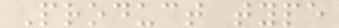Product type
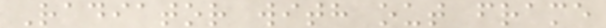Radiator with out frame
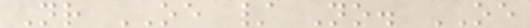Nr OE / No. OE
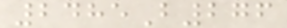2485B276
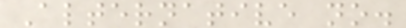Alternative no.
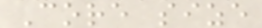Core size
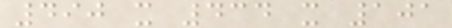490 x 434 x 101
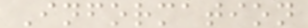Information
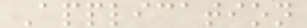Application
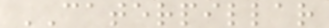CATERPILLAR
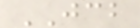JCB
